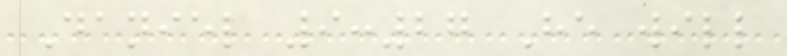Daniel 9:27 He will
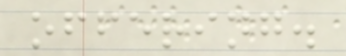offering.
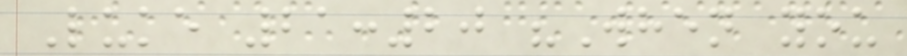Luke 21:20 "When you
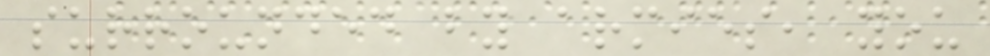surrounded by armies, you
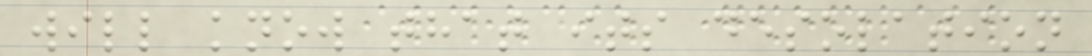will know that its desolation
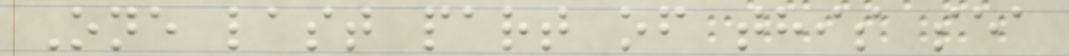One last part of this sea
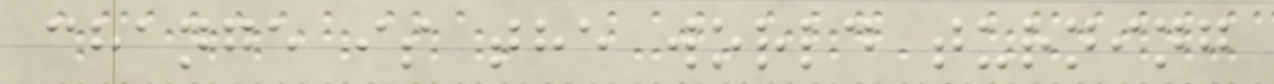change is the world turning
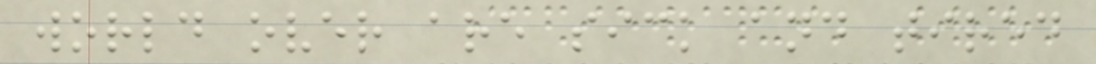world over are sick and tired
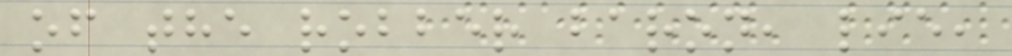of the robber baron, lie,
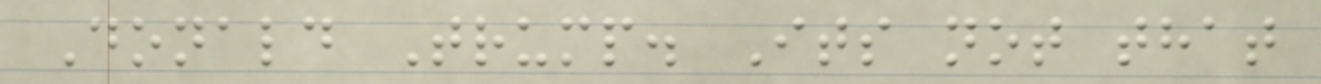Donald Trump. Its not that
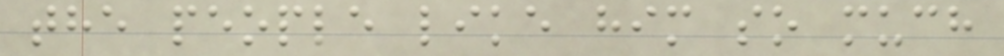the people like him so much
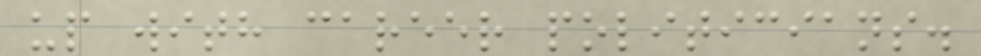up with career politicians.
